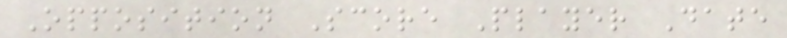Opposition Score Player Date
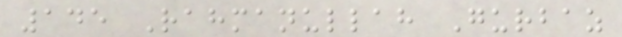145 Rahmanullah Gurbaz
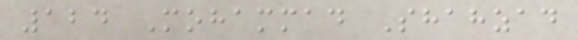124 Mohammad Shahzad
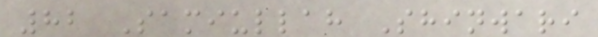82 Samiullah Shinwari
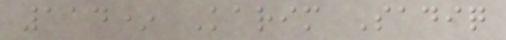114* Karim Sadiq
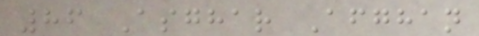86 Asghar Afghan
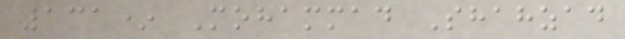131* Mohammad Shahzad
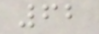62
